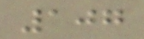107
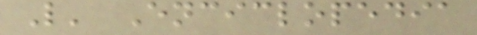L' Enciclopedia
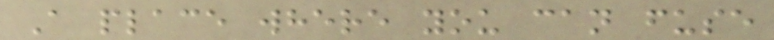A place where you can fuse
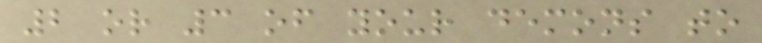2 or 3 of your demons to
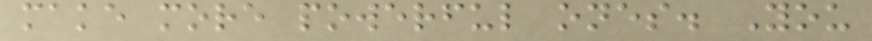make more powerful ones. You
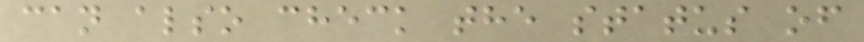can also check the status of
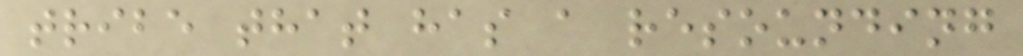tribe that has a resounding
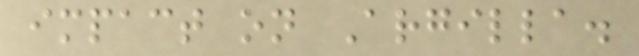impact on Argilla.
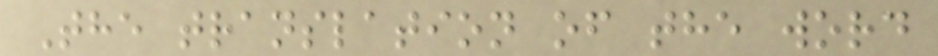The translation of the word
